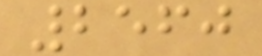2560
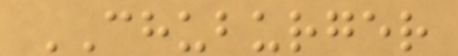CHUBURGER
